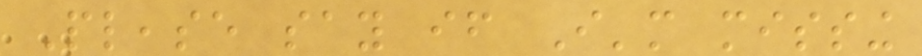Please say if I'm missing
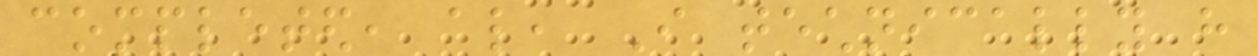completed, also, I technically have
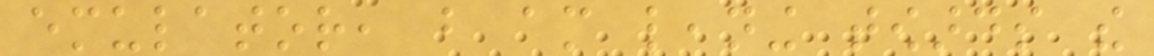emulator, but am leaning towards the
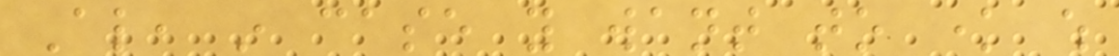Also, in case you want to know which
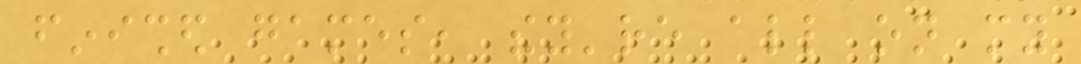finished games, they're all on my
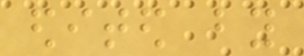edited by
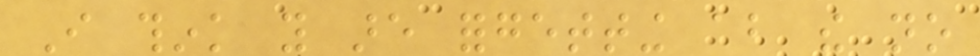I think you are forgetting about the no
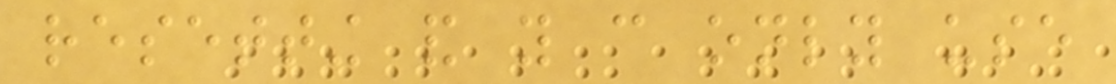resetting and you can only use
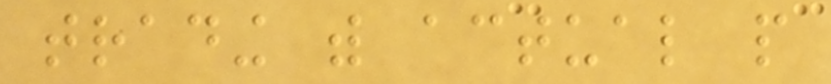trading with actual people
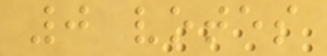0 votes
